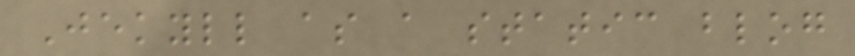Jekyll as a static blog
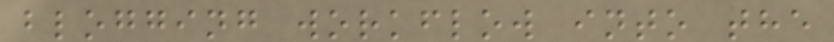blogging workflow into the
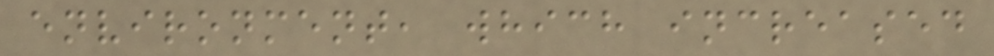environment, which increased
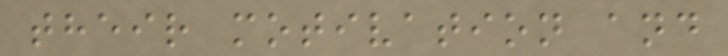their motivation and
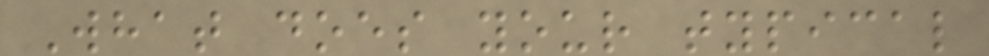What does your typical
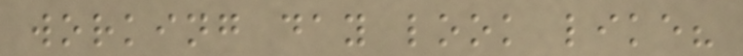working day look like?
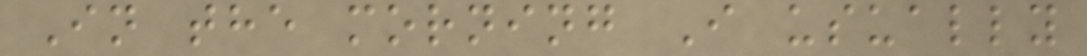In the morning I usually
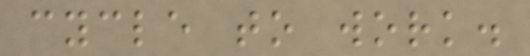cycle to work.
